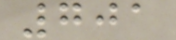701
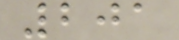201
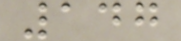147
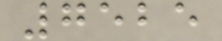7525
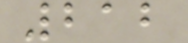212
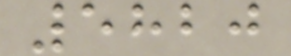5820
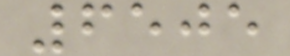6505
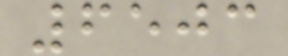6503
